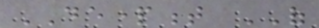DEPARTMENT OF
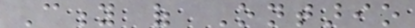City of Ontario
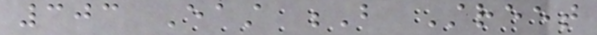303 East B Street
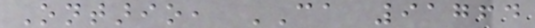Ontario, CA 91764
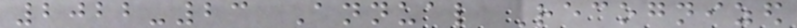2022-23 Annual Recognized
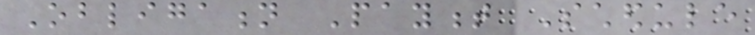Obligation Payment Schedule
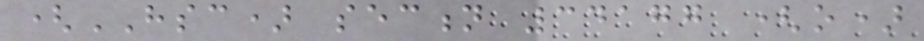(HSC) section 34177 (o)
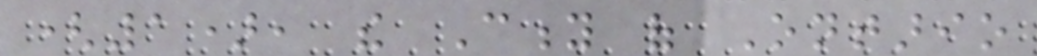(1), the City of Ontario
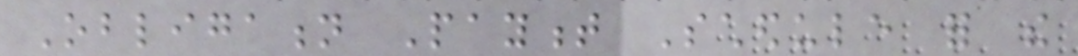Obligation Payment Schedule for the
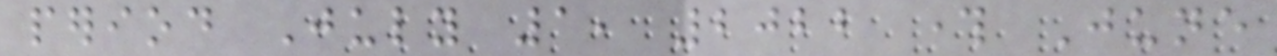period July 1, 2022 through June
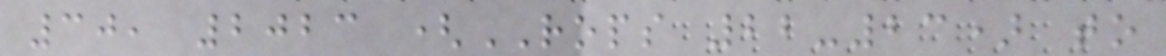30, 2023 (ROPS 22-23) to
